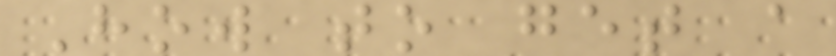How to get a
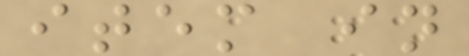item in
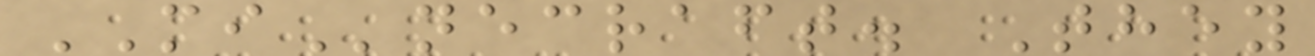MInecraft. They
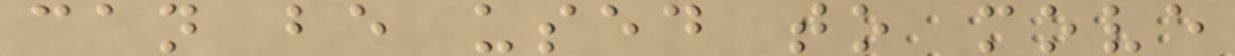can be used to move
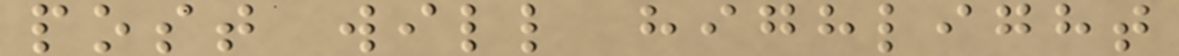post will highlight
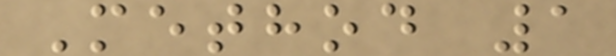Method 1
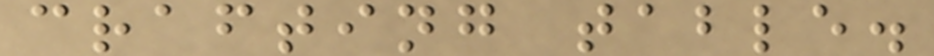crafting table.
